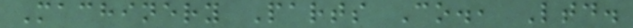Machinery Parts Co., Ltd.
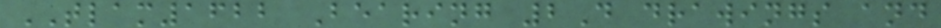TLAM1622 Bearing 2D drawings and
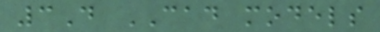3D CAD models
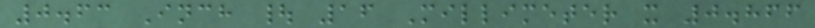0.63 Inch | 16 Millimeter x 0.866
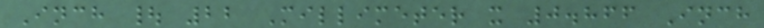Inch | 22 Millimeter x 0.866 Inch
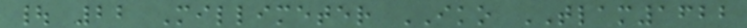| 22 Millimeter IKO TLAM1622
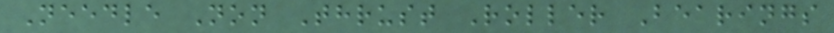Needle Non Thrust Roller Bearings
